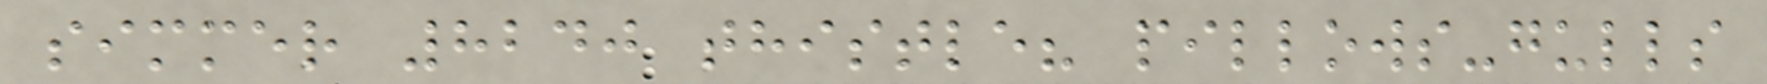simmer 8240 thistle? pillows-gulls
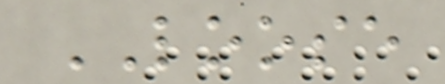LOOSE
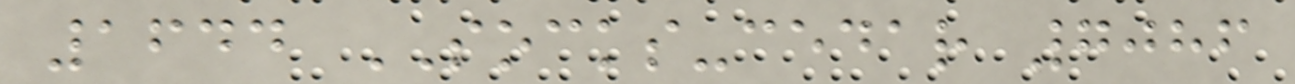1644 SOCKS-cedar 7086
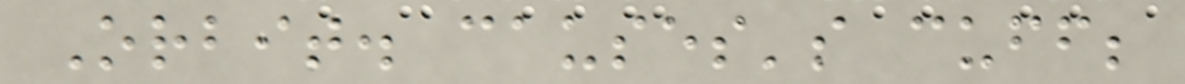Orbit. causes's cuff;
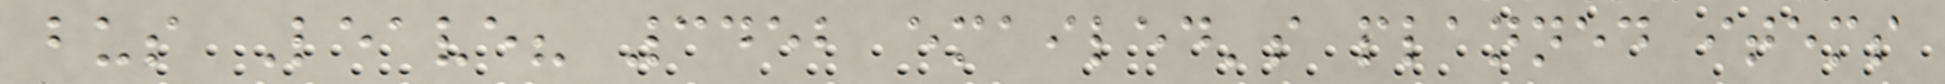bus Leave? 3452 emailed's planned items
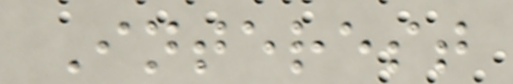Interest
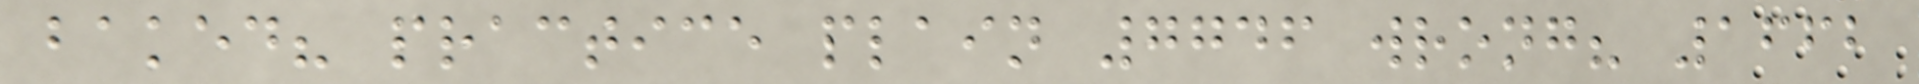baked? practice plain 7746 wrong? 1662
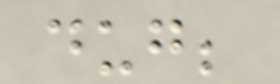dug;
